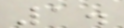1.
